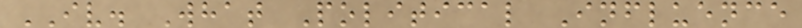IV. What Political Influence
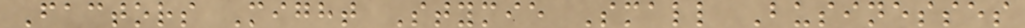Factors Might Stymie Small Businesses
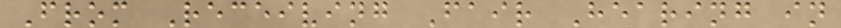From Receiving Fair Hearing in
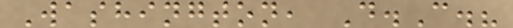Washington, D.C.?
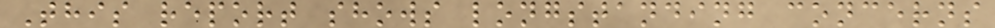This report shows longstanding concerns
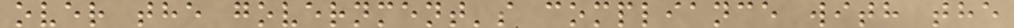over the government's compliance with the
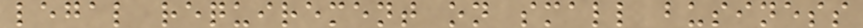legal requirement on small business
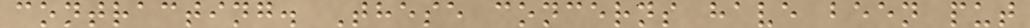contracting. These concerns have been put
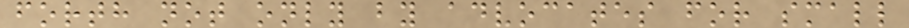forth not only by advocates for small
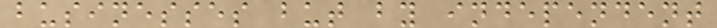businesses but by independent
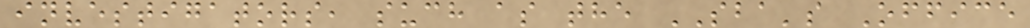investigators, such as the SBA's Office
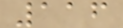116
